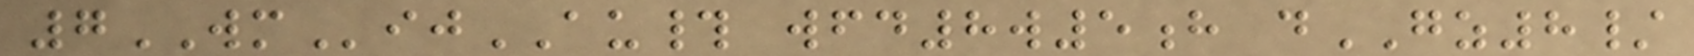7WMijAU# wfd8w5h dGZ8/
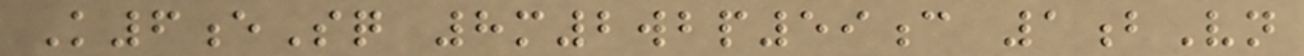K6eSq 8m2wbp59c 1bVn
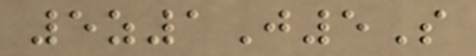5z1J5S
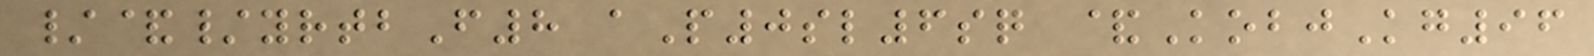/&/yrtbF8 aP0sl6sq &KobjKg96
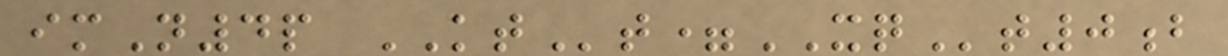imN4p KTt=XQt0b
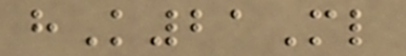hK21Ml
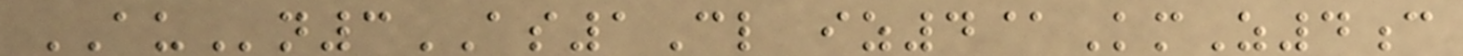AUn3AS1Cl iz4@KmZ4c
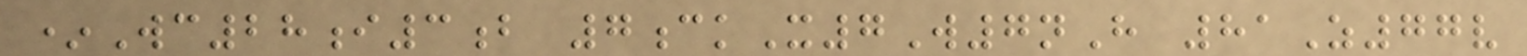*Wc28i3b 7ckX7W7nH 81Z77v
